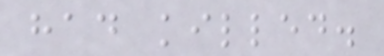had killed.
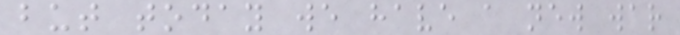but today we have a new war
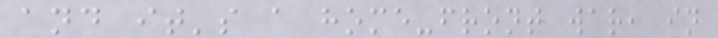and it's a home-front war, in
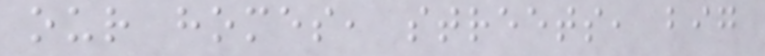our homes, streets, big
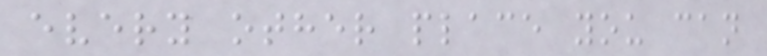every other place you can
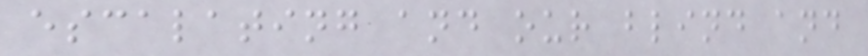escalating and our blind and
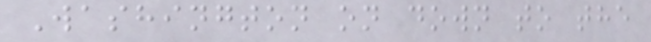Washington on down to the
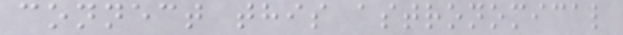connect this astronomical
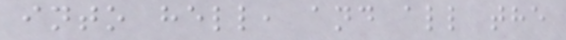into hell, and all the
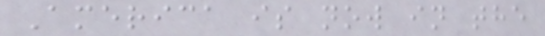America is now in the
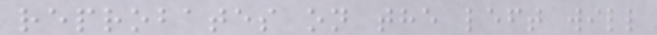reprobates on the left will
